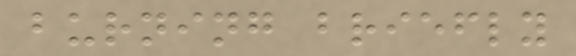burning briefly
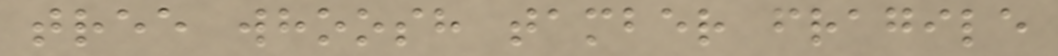tree whoosh tamber fragile
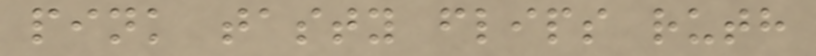pink tasty flips ruth
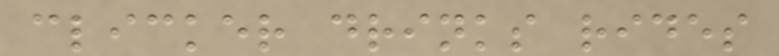clicker drinks rides
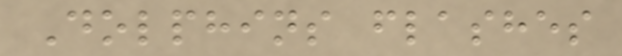Dolphins flashes
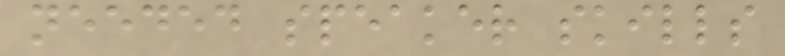needed speaker skills
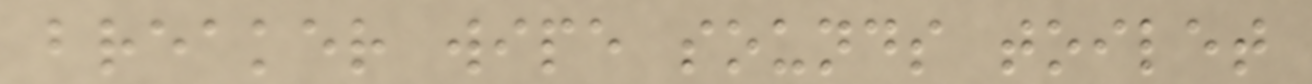breaker wipe sounds toilet
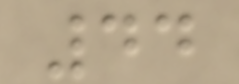44
